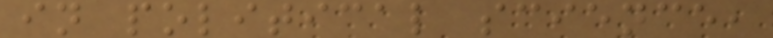in political science,
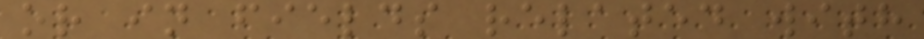or in fields related with
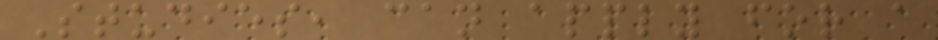Studies, can apply for a
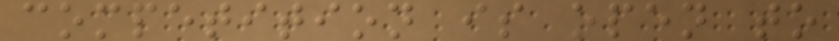competition is open to
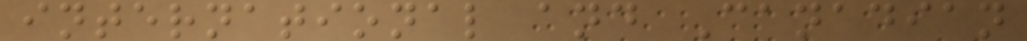international and Canadian
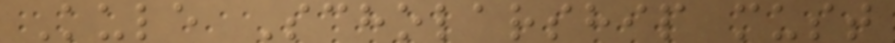Kule Scholarship must
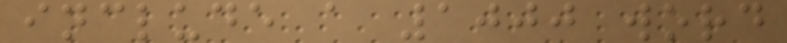include a 1000 word
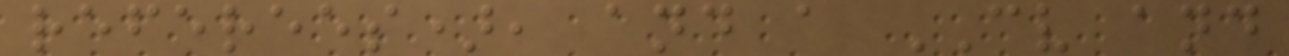referees), and a CV and
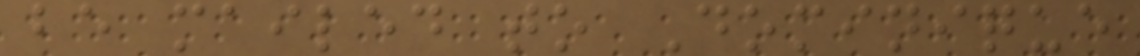be mailed to Dominique
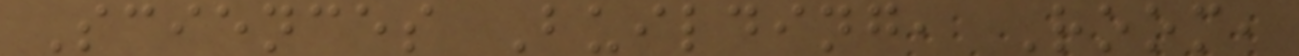Sciences Building, Room,
